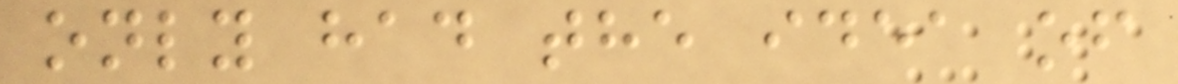only had the idea of
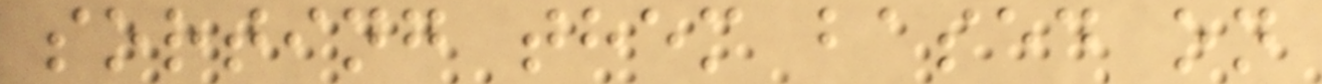sorting them based on
